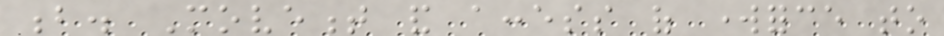b. Movement and access of workforce to
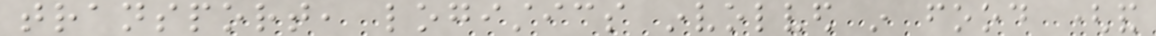transport, logistics involved in food (and
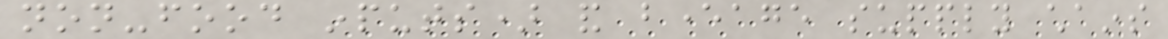non-food inputs) and beverage supply chains
